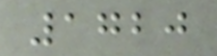1720
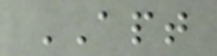APT
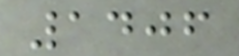1406
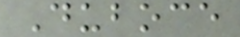Duboce
